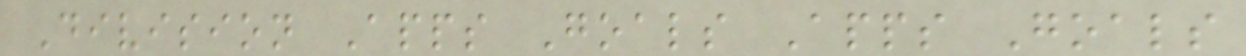Division Apps Goals Apps Goals
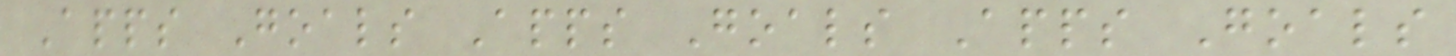Apps Goals Apps Goals Apps Goals
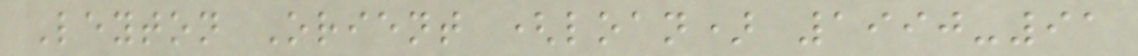Leyton Orient (loan) 1990-91
